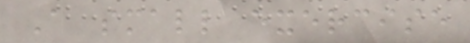A small exercise
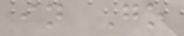in Go
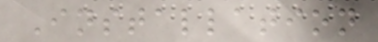Installation
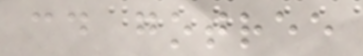cd gotree
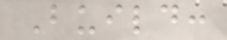Build:
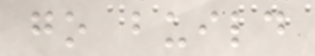go build
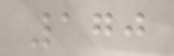170
